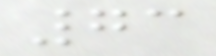73
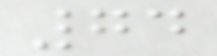74
